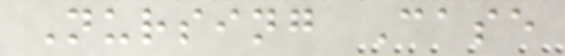Nursing Case
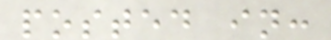posted in:
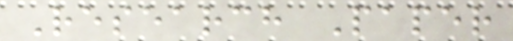Research Paper
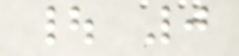| 0
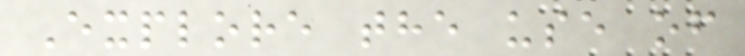Explore the use of
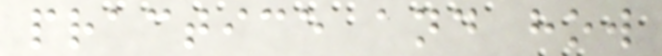practice and how
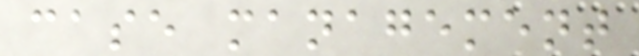case management
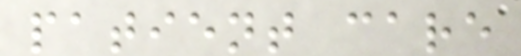patient care
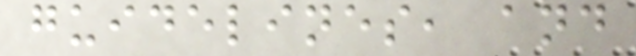guidelines, and
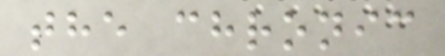the chronic
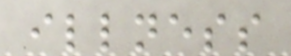illness
